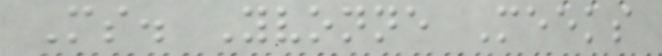Ms. Yvonne Meeks
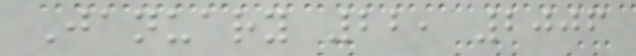January 22, 2006
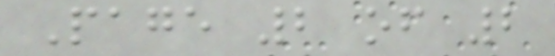Page 2 of 2
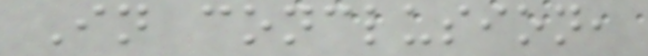In conclusion,
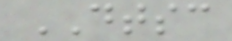DTSC
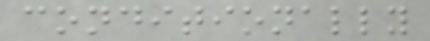conditionally
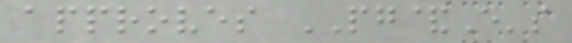approves PG&E's
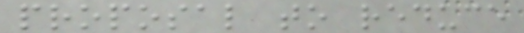proposal to reduce
